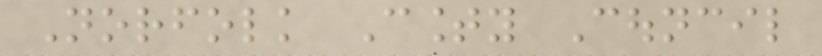Norfolk County Council
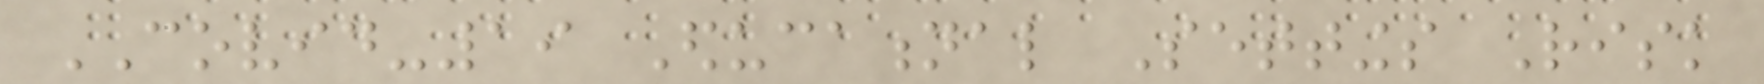COVID-19 Educational Settings Risk
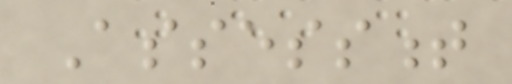Assessment
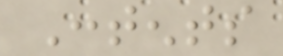Contents
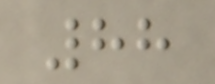88
